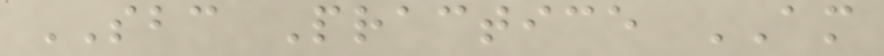SBC Practice AM
